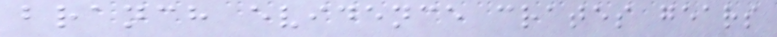branch evidence crates gears
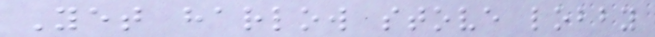Yet harlow stove lobby
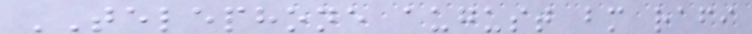TELEPHONE august bm rafi
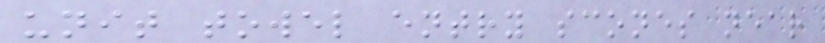unit towel entry scones near
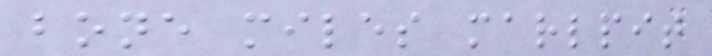bone miles marlpit
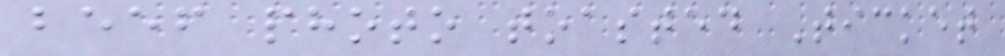beef photo toasted Ticket
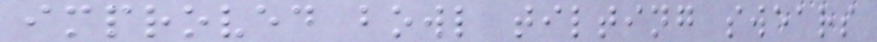improved bowl tilting swears
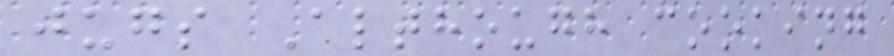jugs Although cooking
